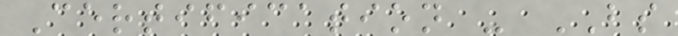Certification - BS
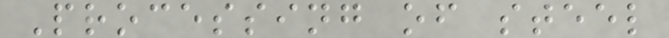Processing of steel
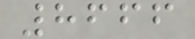8666
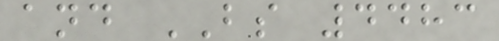and BS 4483
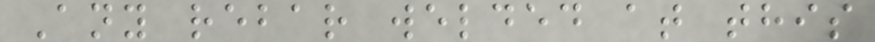Any rebar welded at this
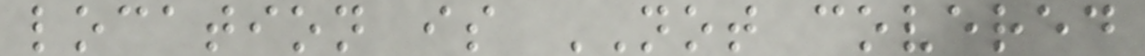location is NOT covered
